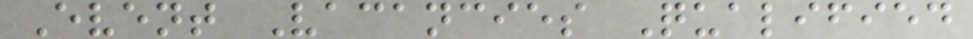Event Vacancies Qualified
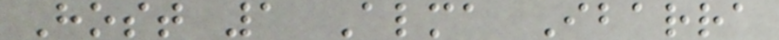Host 1 Alma Ibarra
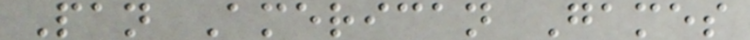Pan American Games
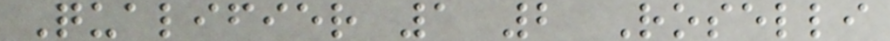Qualifier 1 2 Roselli
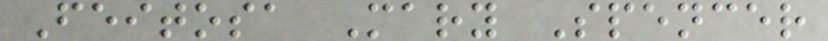Feitosa Mary Spencer
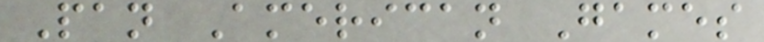Pan American Games
